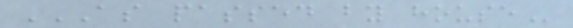AS PASSED BY HOUSE
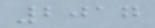2017
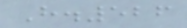H.526
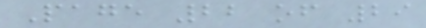Page 22 of 29
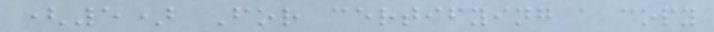(5) For certifying a copy
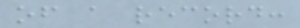of a record:
